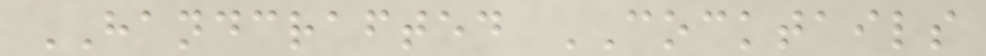HANDCRAFTED COCKTAILS
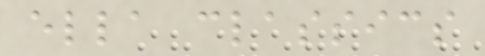ella classics
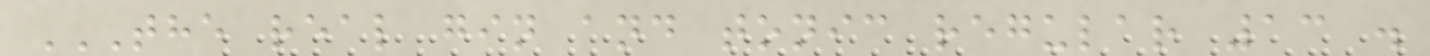THE REAL GIN AND TONIC REGULAR 13 .
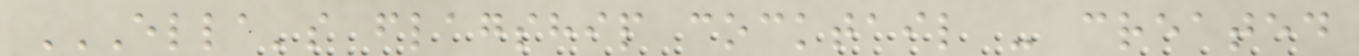ELLA'S FLAGSHIP COCKTAIL - CREATED
